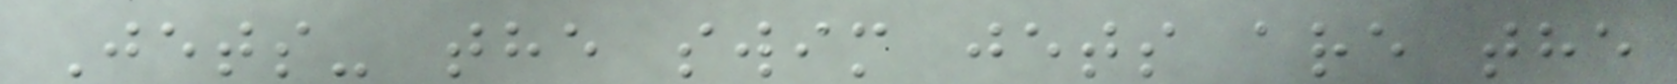Jets- the swim jets are the
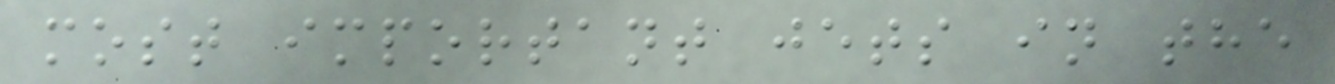most important jets in the
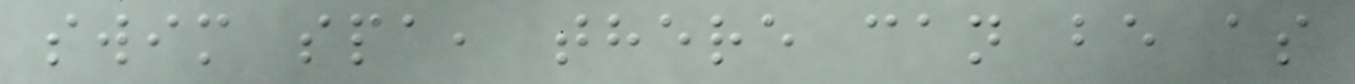swim spa, there can be as
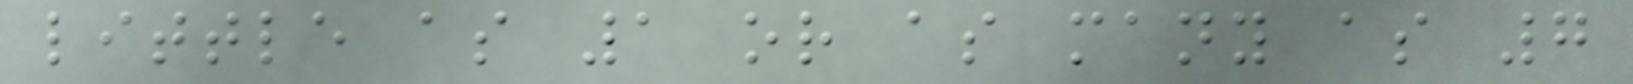little as 1 or as many as 7
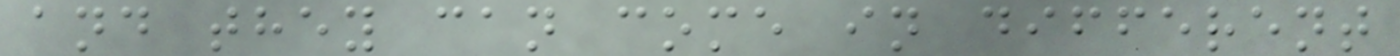and they can come in different
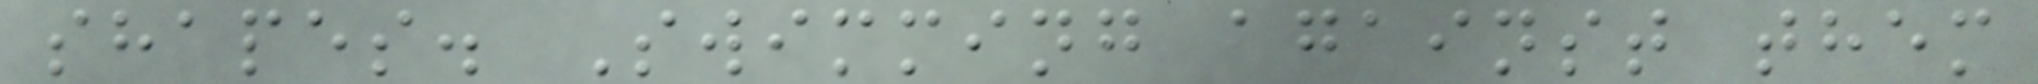shapes. Swimming against them
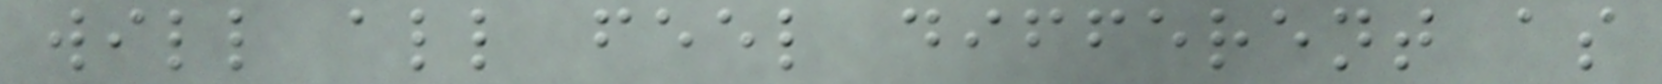will all feel different as
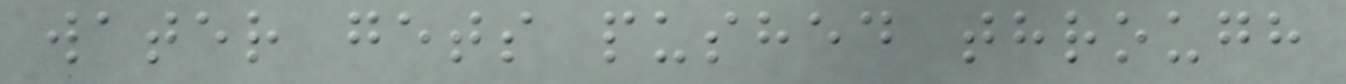water gets pushed through
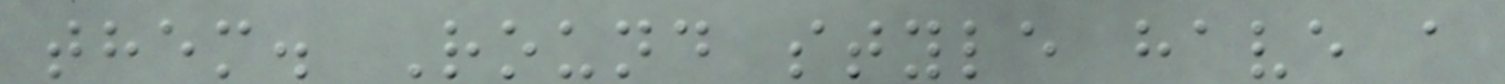them. Round style have a
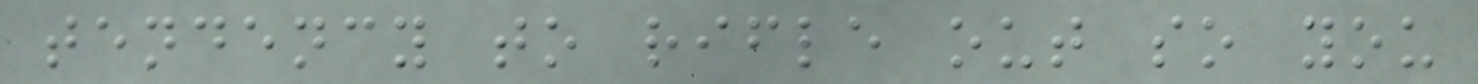tendency to rifle out so you
